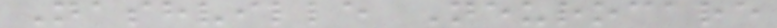Nashville Neurocare
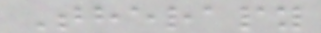Therapy
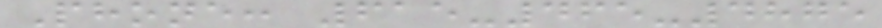Phone: 615-465-4875
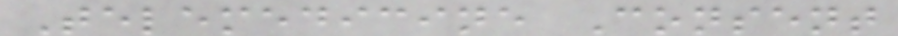Telemedicine Consent
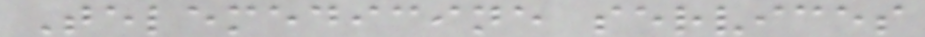Telemedicine services
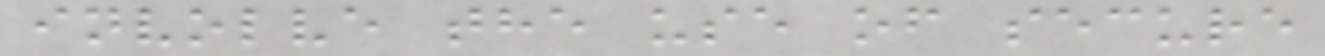involve the use of secure
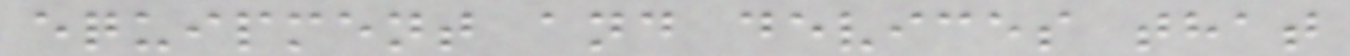equipment and devices that
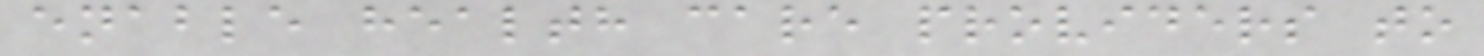enable health care providers to
